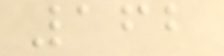162
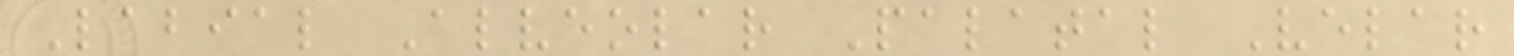Labial Alveolar Palatal Velar
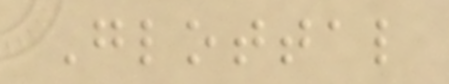Glottal
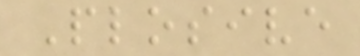Plosive
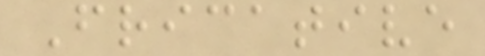Fricative
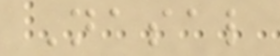Nasal
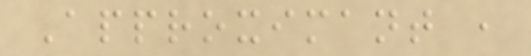Approximant ,
